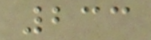233
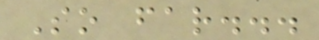So far...
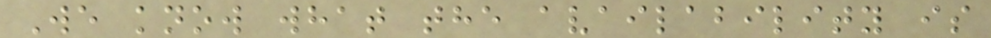We know what the availability is
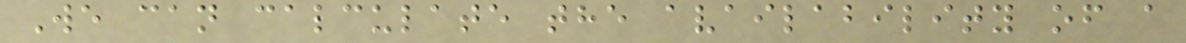We can calculate the availability of a
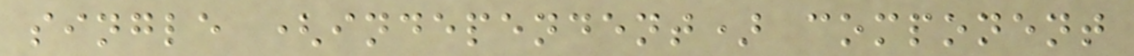single (independent) component
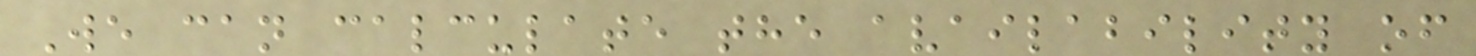We can calculate the availability of
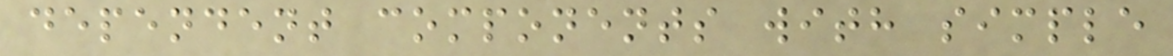dependent components with simple
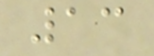13
